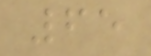65
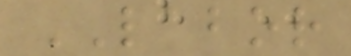LABOR
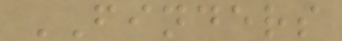FINDERS
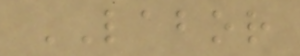LABOR
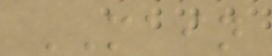MAIN
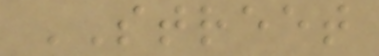STREET
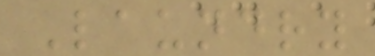Laundry
